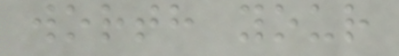worth your
